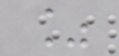%
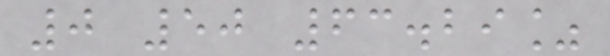0 50 63.29%
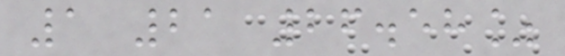1 21 26.58%
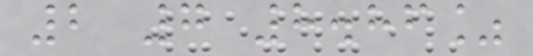2 7 8.86%
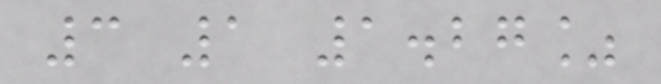3 1 1.27%
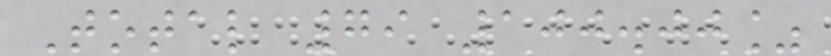Total 79 100.00%
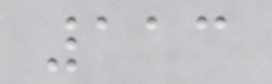113
